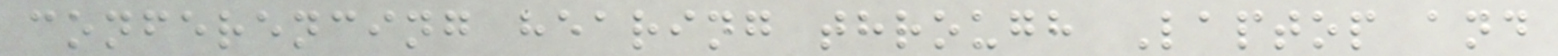conferencing hearing through Laptop and
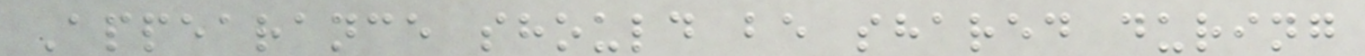Appearance should be shared during
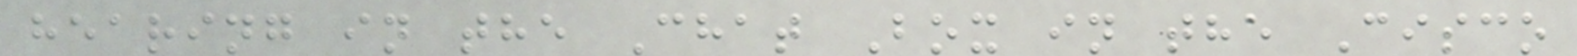hearing in the Chat Box in the Cisco
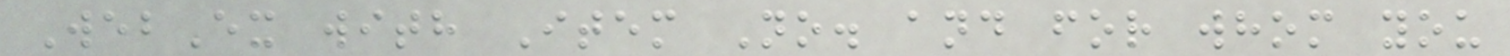WebEx with Item No. and for whom you
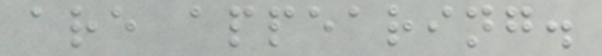are appearing.
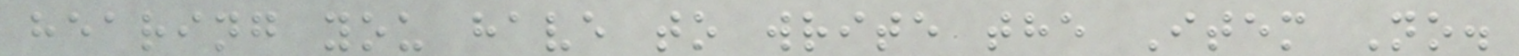hearing you have to write the Item No.
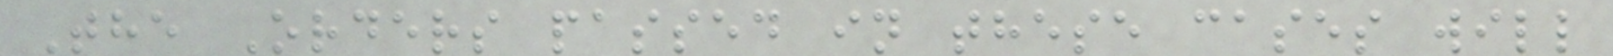The Orders passed in these cases will
